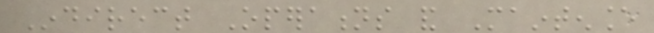Indirect Operations and Maintenance
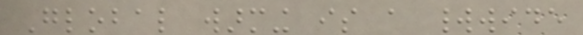Global warming is a worldwide
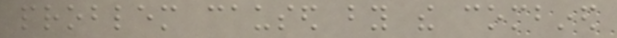problem caused by the combined
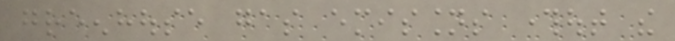greenhouse gas emissions throughout the
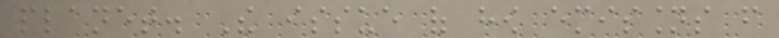planet. The issue of how emissions from
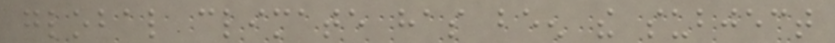global climate has been the subject
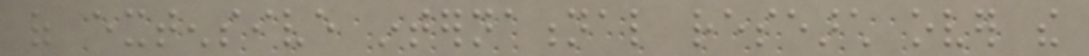of extensive international research over the
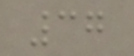37
